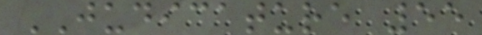JUDICATURE 55
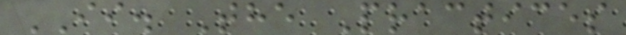II. The Practices
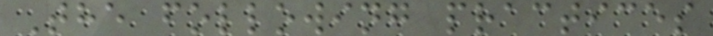The following practices
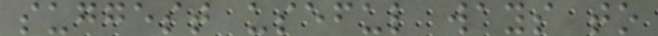suggest useful ways to
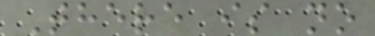There is no
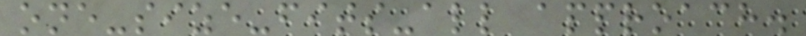one-size-fits-all approach.
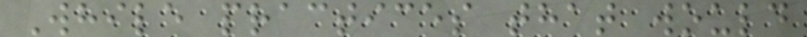While practices that would
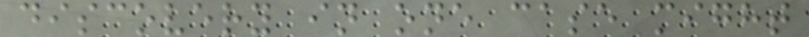discovery in one case might
